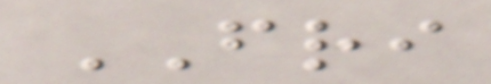FRI
